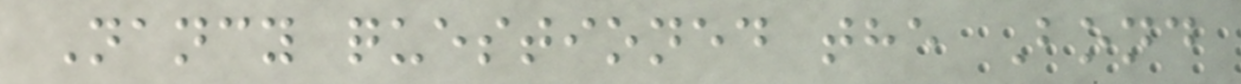Nancy questioned the Bond
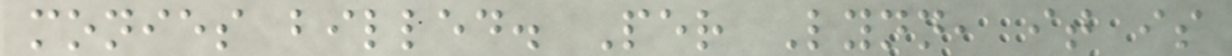monies billed. Per Lynn, it is
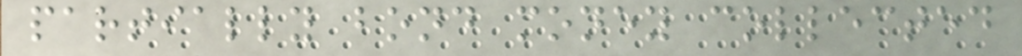partially bond money collected
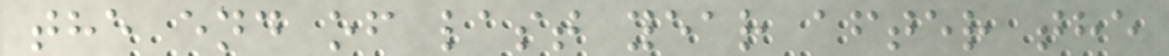the end of last year after the
